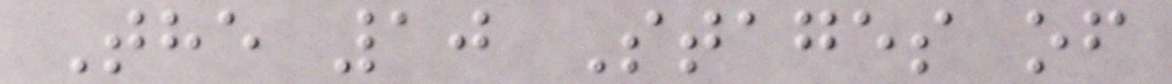The 10 Stages of
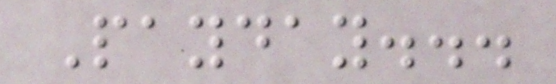Payday...
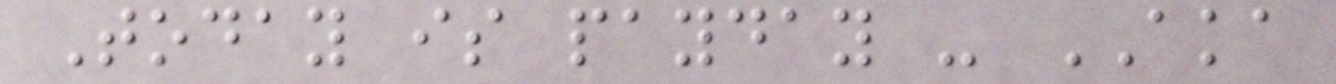Today is payday - AKA
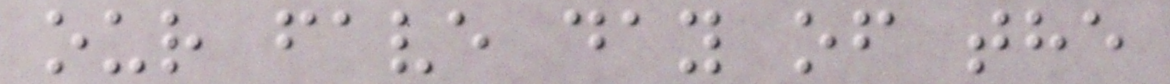our fave day of the
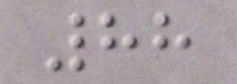88
